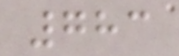783
